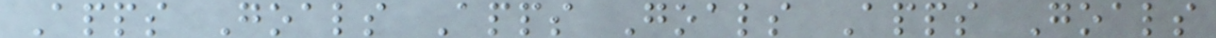Apps Goals Apps Goals Apps Goals
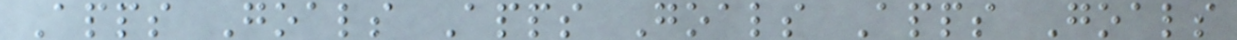Apps Goals Apps Goals Apps Goals
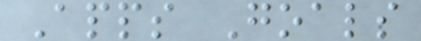Apps Goals
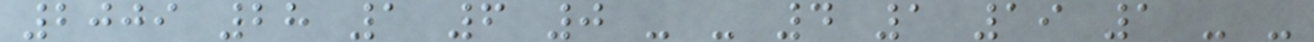2009 28 1 6 0 - - 4 1 19 1 - -
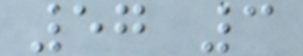57 3
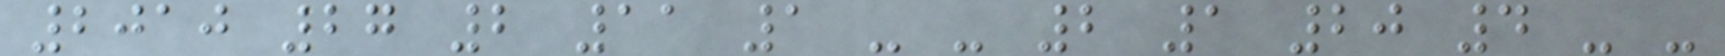2010 27 2 11 1 - - 2 1 20 4 - -
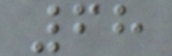68
